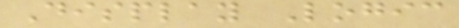Display Logic
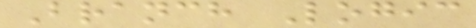Branch Logic
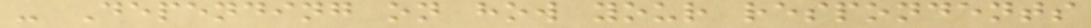- Depending on how your respondents
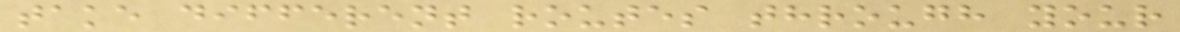take different routes through your
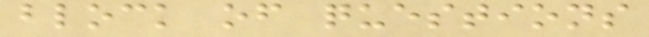block of questions
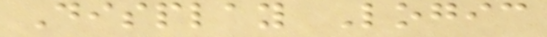Display Logic
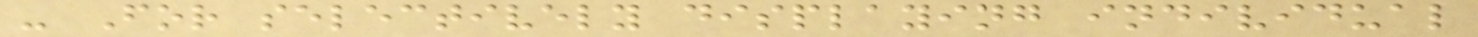- For selectively displaying individual
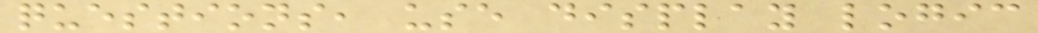questions, use display logic
